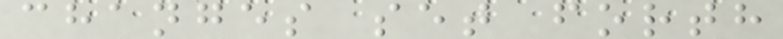changes set forth
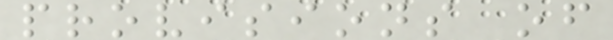provisions of
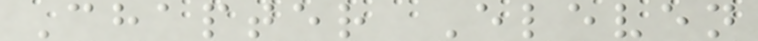Chapter Eleven
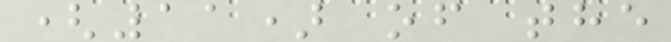(11) of the
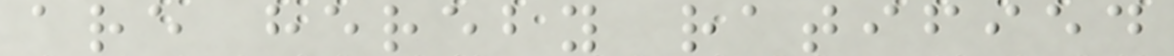are hereby ratified
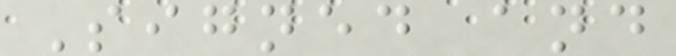Signed and
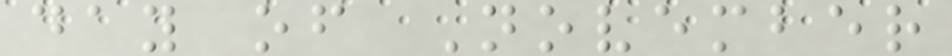day of November
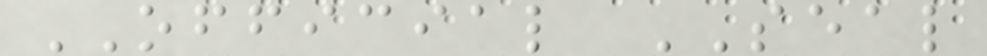OFFICIAL SEAL
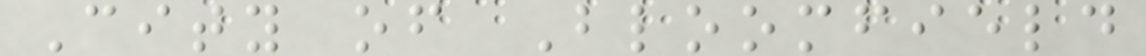City of Bloomfield
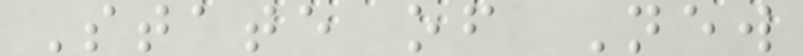State of New
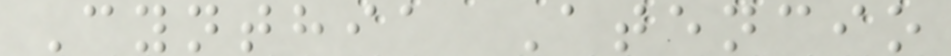Cynthia Atencio
